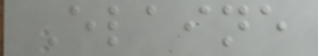Elaine
